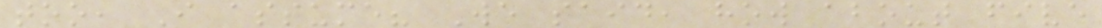too, I assume? We said, how about five
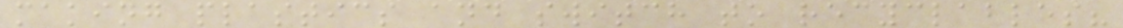making plastics and switch to recyclables?
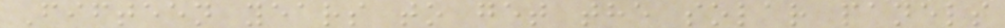Fifteen years to get the solar panels
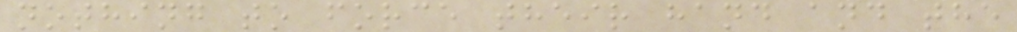nothing to force their hand and the
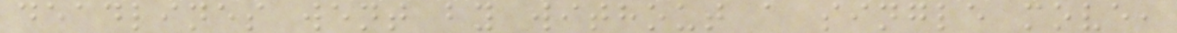deadlines went by without a single move,
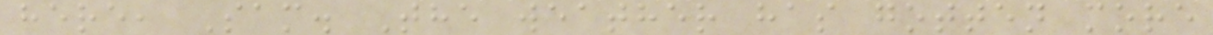here, Sam. The weather has gotten more
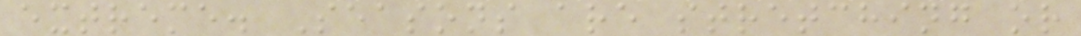extreme. Seasons are stretching or
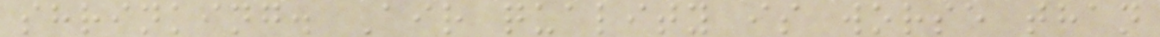shrinking. Air quality is worse than
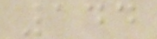144
